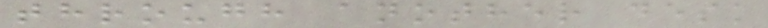through another desk
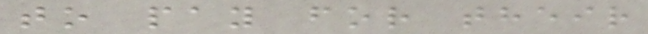to pay for their
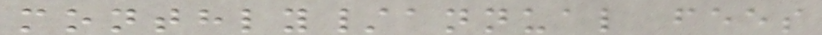monthly/annual fees
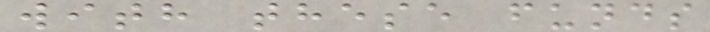with these funds
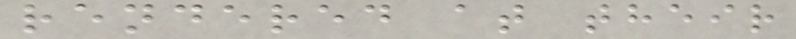rendered at their
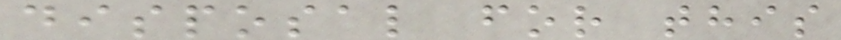disposal for this
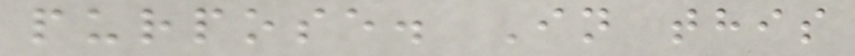purpose. In this
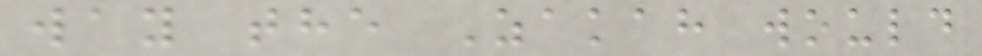way the Zakah would
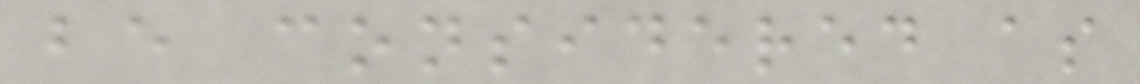be considered as
